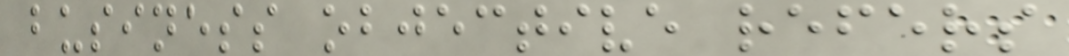business objective refers
